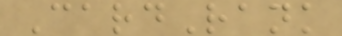CardRank
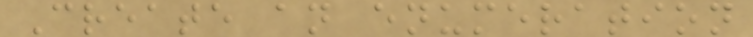Create an enumeration
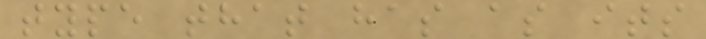type that has as its
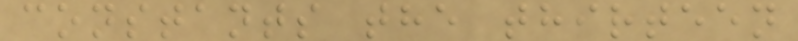constants the thirteen
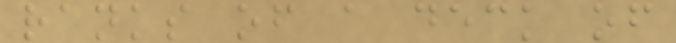ranks of a deck of
